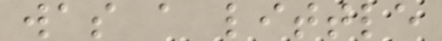was a little
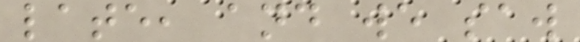late, and we saw
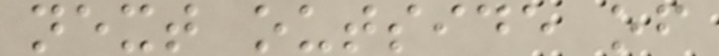next outside of
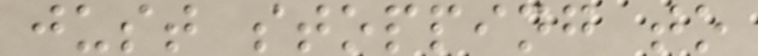just stopping to
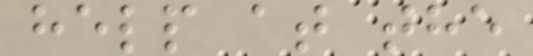help at the
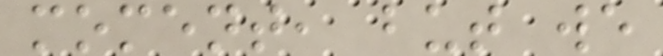moment, but we
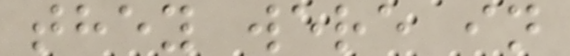they were in
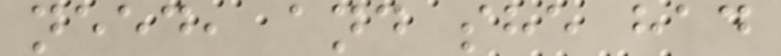need, and she had
